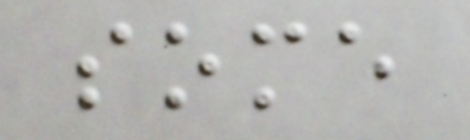some
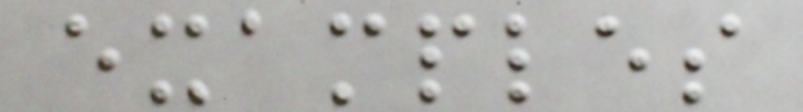examples
